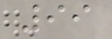99
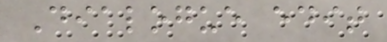Dialogue edit
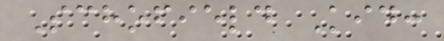Schofield Kid:
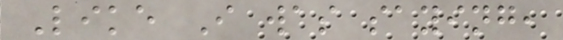Like I was saying,
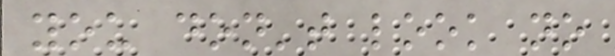you don't look no
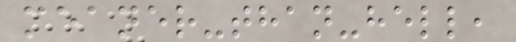meaner-than-hell,
